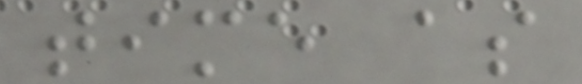time as
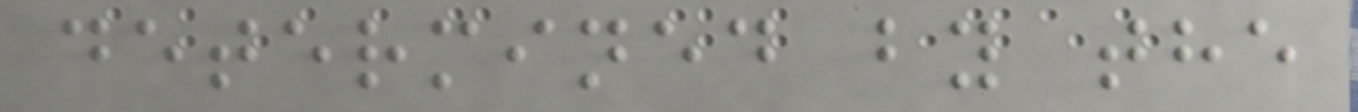determined by the
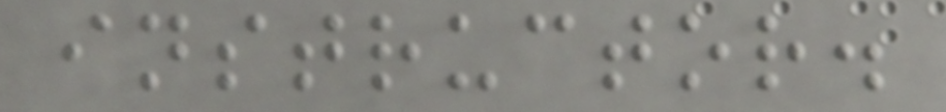instructor.
